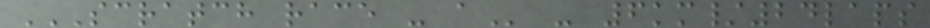SCRATCH RACE - A - 6km/24laps
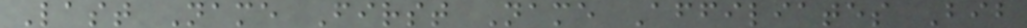Last Name First Name Affiliates Bib
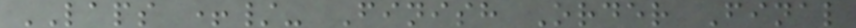LAPS +/- Finish Order Final
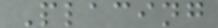Placing
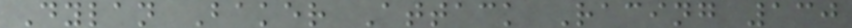Dylan Baker Attack Racing 130
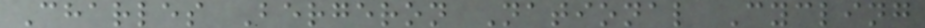Charles Bergeron National Cycling
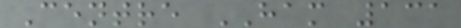Centre HAM 131
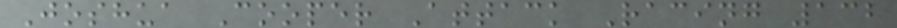Joshua Cooper Attack Racing 132
